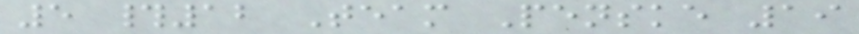5 #12 Team Penske 19
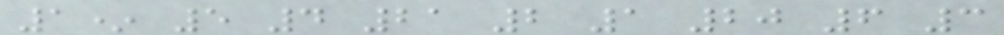1* 5 4 21 2 1 20 6 3
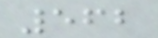562
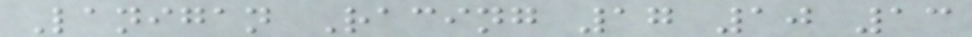Lanigan Racing 17 10 13
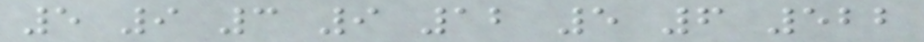5 9 3 9 12 5 6 522
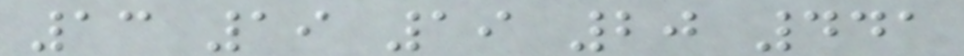13 19 19 20 441
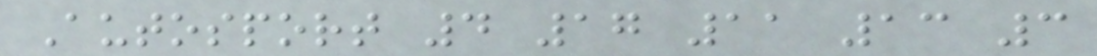Autosport 4 17 11 13 3
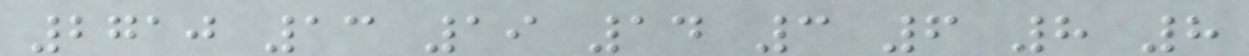2710 13 19 14 3 6 8 8
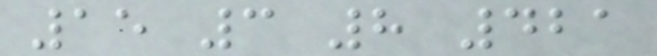15 3 8 421
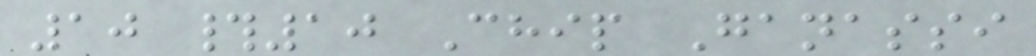10 #10 Chip Ganassi
